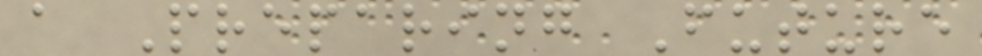a Preparing Future
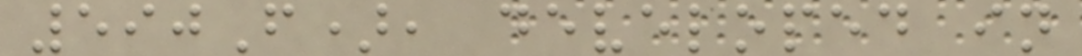590F), developed in
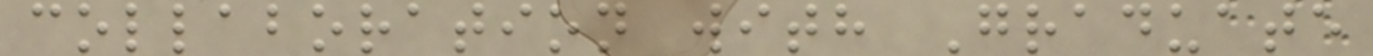collaboration with Graduate
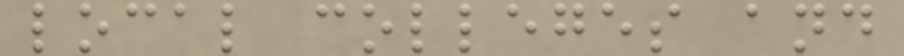local colleges and
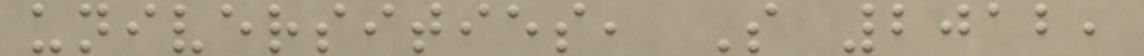universities, S 2012,
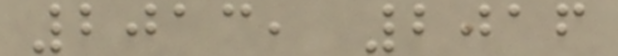2013, 2016
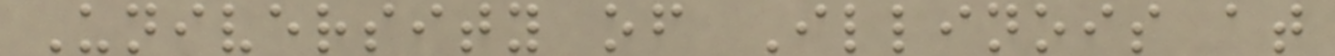University of Illinois at
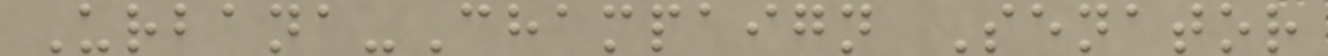Urbana-Champaign Senator
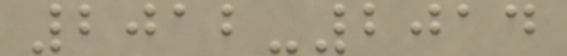2012-2014
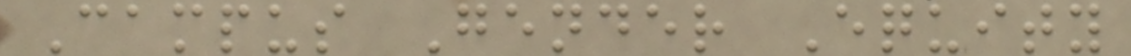Campus Gender Equity
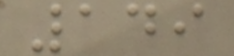149
